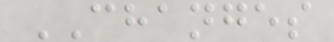CHANGES
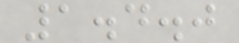1.4.0
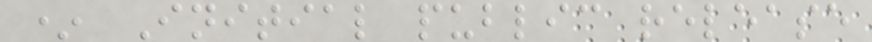* Initial public release
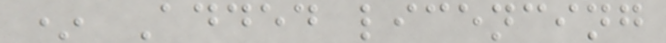* Added licencing
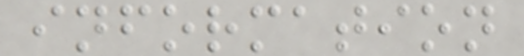information
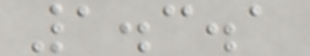1.3.1
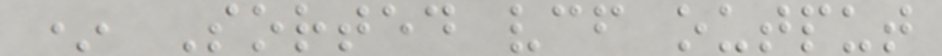* Sorted vcf output
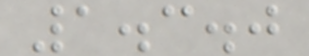1.3.0
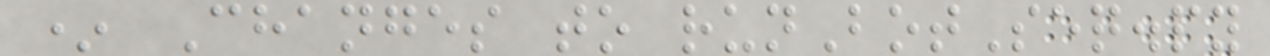* Changes to runBotSeq.py
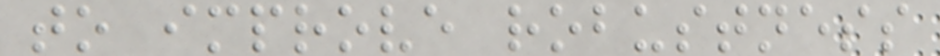to improve robustness
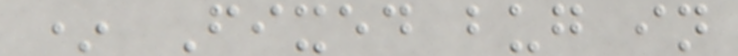* Fixed bug in
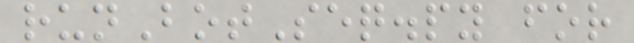runBotSeq.py for
